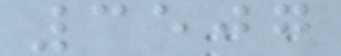3507
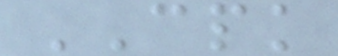CPK
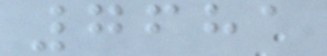7681
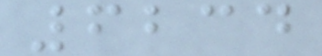6234
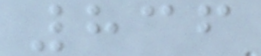836
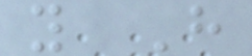y H
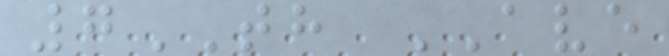7TH AVE
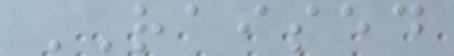RAISED
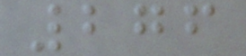276
